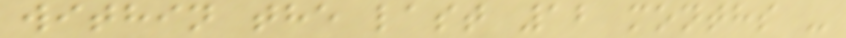within the last 12 months -
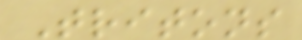Tritons
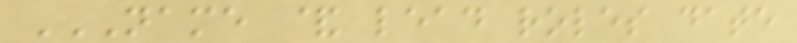NAME & LEAD ROLES DATE
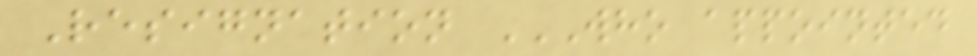Resignation WHO APPOINTED
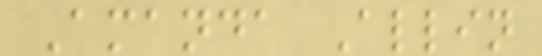Amanda Allin
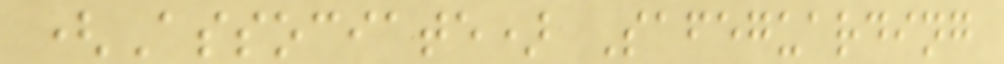(Associate) Safeguarding
